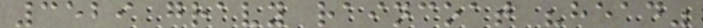3529 gravy raincoat "head"
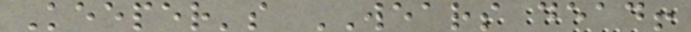Keeper's WEARS dead!
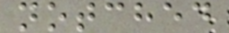notched
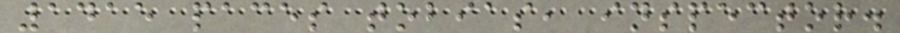1415 paces tobias, inspector.
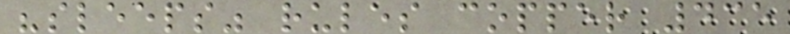"sleeps" rules copper 435
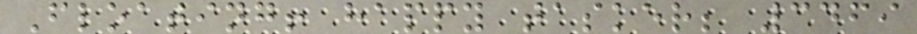Floating! happy tasker; 3469
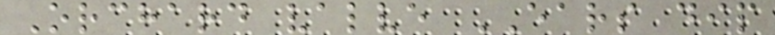Orchard valve EARS dip
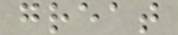great
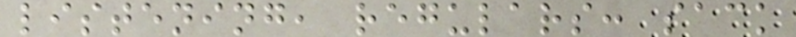listening, regulars: sack
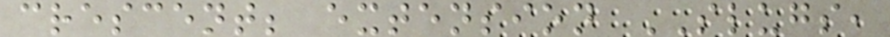crescent; extension SLUGS,
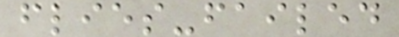flies-failed
